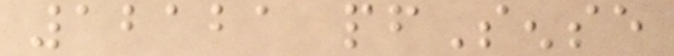12121 pfSense
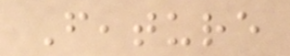Feature
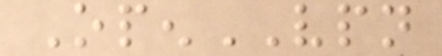OpenVPN
